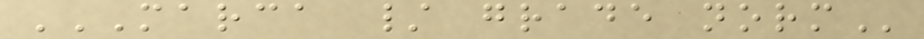MARCA / GRADE NORM
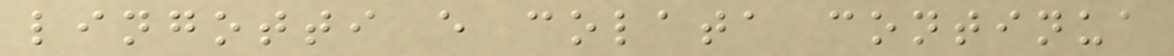lingotti e colata continua
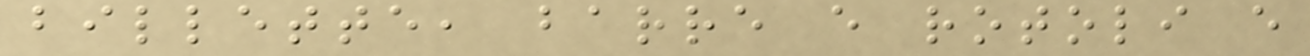billette, barre e rotoli e
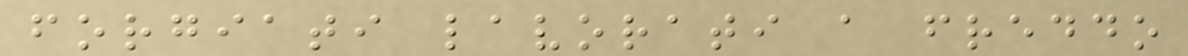forgiati lavorati a freddo
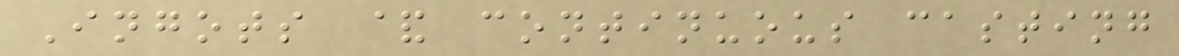Ingots & continuous casting
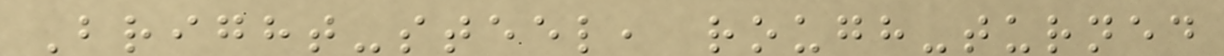Bright-steel, rough-turned
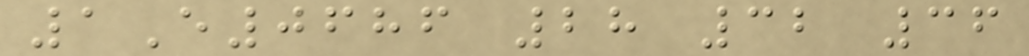1E0686 28 32 36
